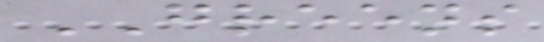GREENS
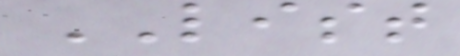LIST
